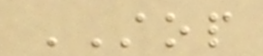STOP
